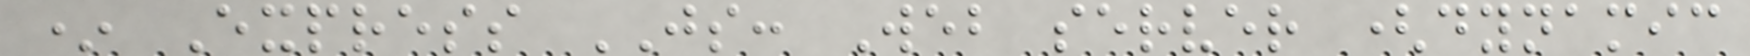* Express JS: Web server (dynamic
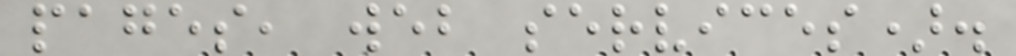pages, web services).
